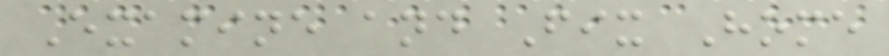Examine and Fix Home
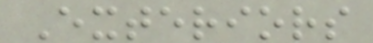Exteriors
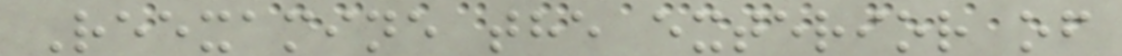Reexamine the exterior of
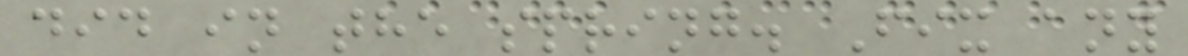did in the spring. Fix any
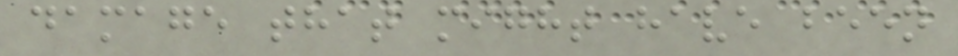damage that might have been
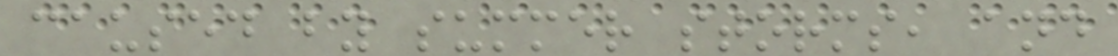caused by summer storms, and
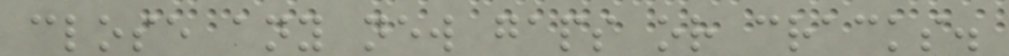close any new gaps or cracks.
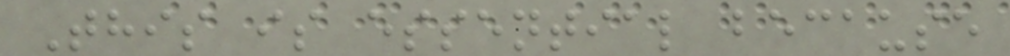This is essential because
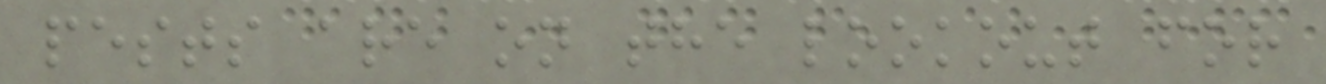pests are on the lookout for
